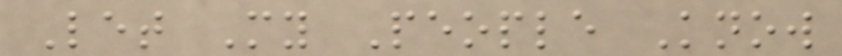Let My People Know
